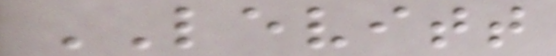LEVITT
